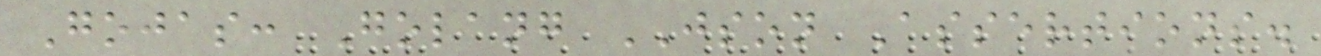Gojas: Golang JSON Assertions.
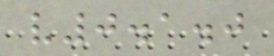v0.1.0
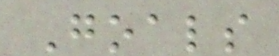Goals
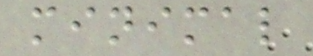minimal
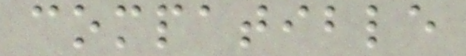compatible
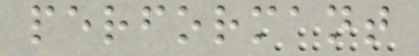performant
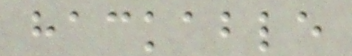hackable
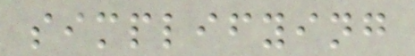simplifying
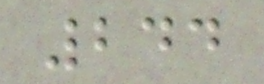244
